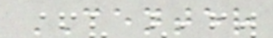CENTER
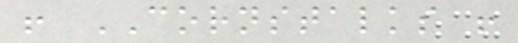! CORNSTALKS !
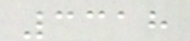3318
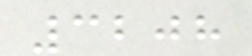3208
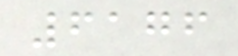6176
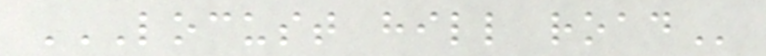LOCUST HILL ROAD
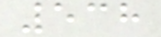538
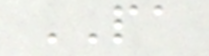PA
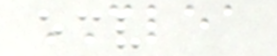CLEA
